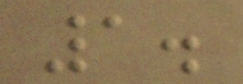1.
